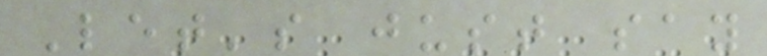Let's just say
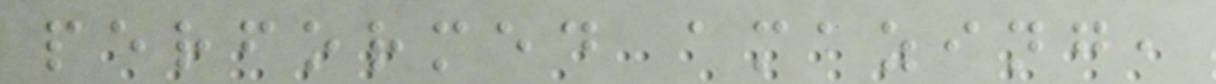performed amazing,
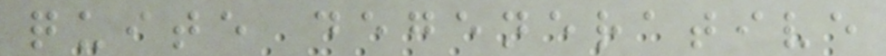quite degenerative
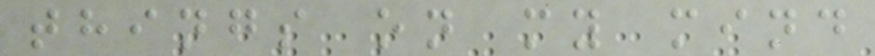things on my mind
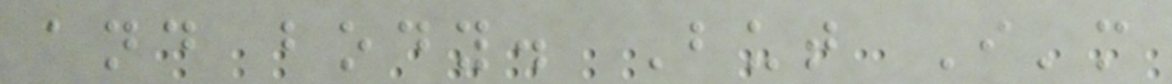and body. But I'm
